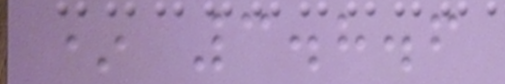* 3.8.6
